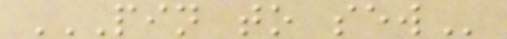PIN TO SEW
